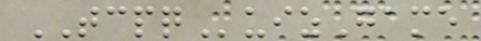TCPQuizGame
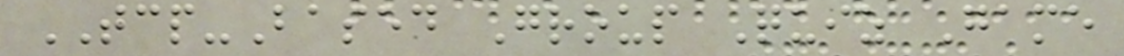TCP-Based Group Quiz Game
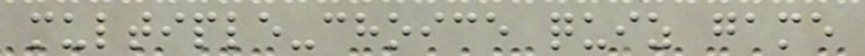multiple-choice quiz game
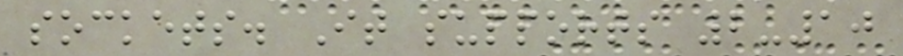sockets. It supports 2-10
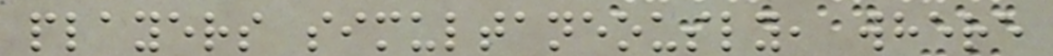players simultaneously, where
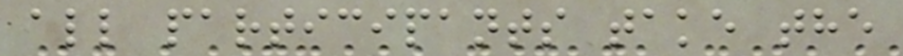all participants take the
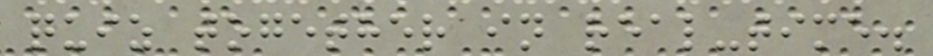quiz together in real-time.
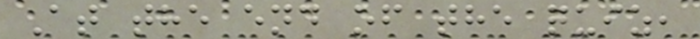At the end of the quiz,
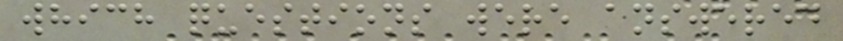which questions were answered
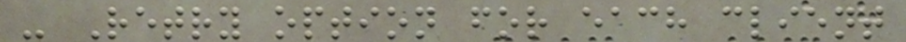- Retry option for each client
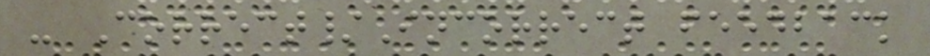- Correct/Incorrect feedback
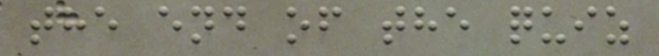the end of the quiz
